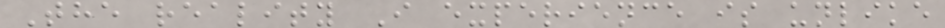The reality I experience is unlike
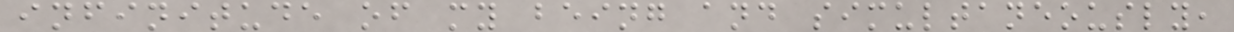infinitude of my being and simultaneously,
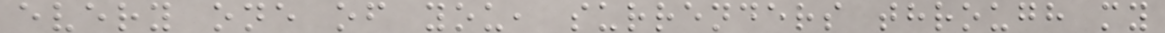every one of you, surrenders through my
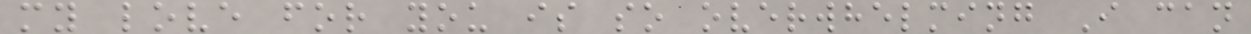my love for you is so overwhelming I can
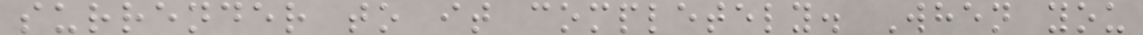surrender to it completely. When you
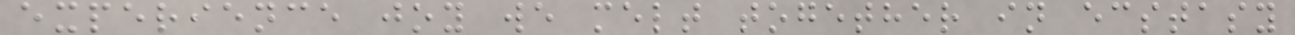experience joy we melt together in ecstasy
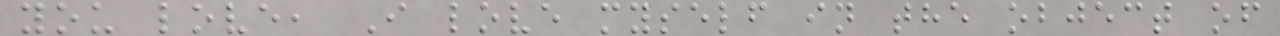you love, I love myself in the object of
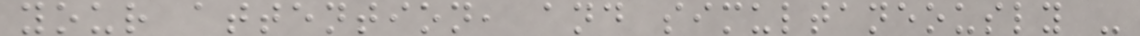your attention, and simultaneously -
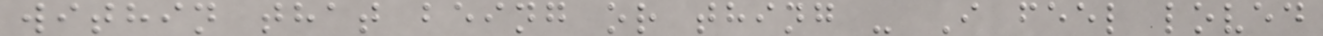within that being or thing - I feel loved
